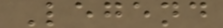Legend
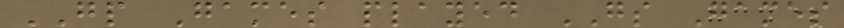GP Games played GS Games
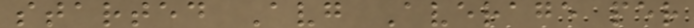started Avg Average per
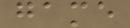game
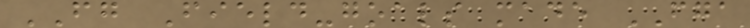FG Field-goals made FGA
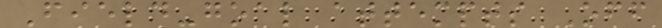Field-goal attempts Off
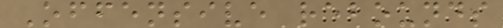Offensive rebounds
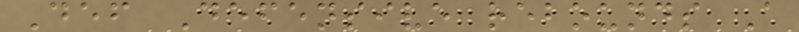Def Defensive rebounds A
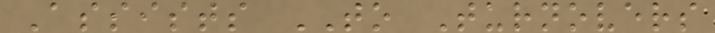Assists TO Turnovers
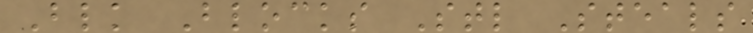Blk Blocks Stl Steals
